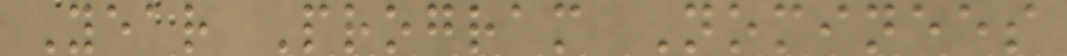Year Program Nominees
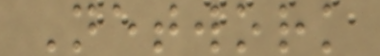Network
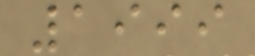1999
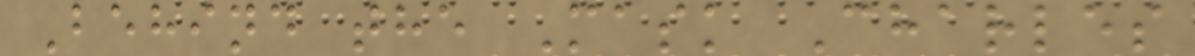Behind the Mask Charles
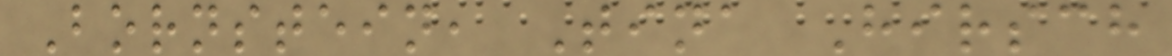Bornstein, Tina Hirsch
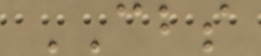CBS
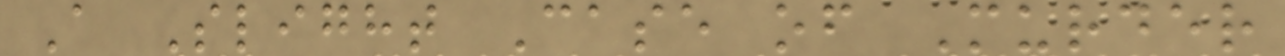A Slight Case of Murder
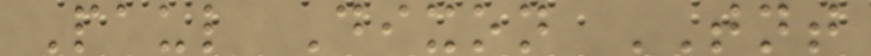Paul Dixon TNT
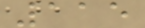115
